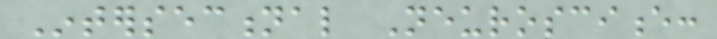Intersectional Neuroscience:
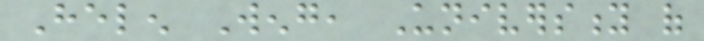Helen Weng, University of
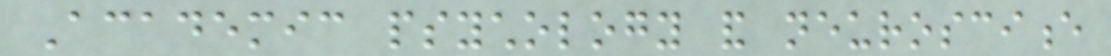Academic psychology and neuroscience
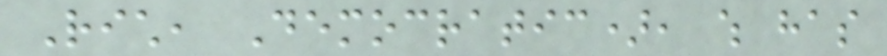Rich, Democratic), which has
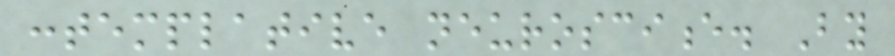contemplative neuroscience. By
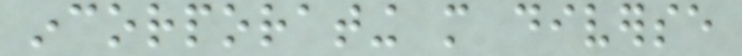incorporating more diverse
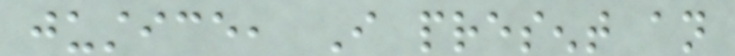justice, I present an
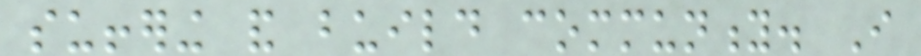suffering and build community. I
